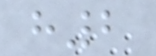h2
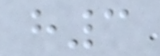h3
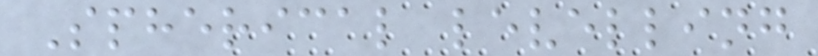Spherical levelling
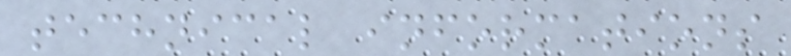technical informations
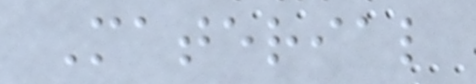Material
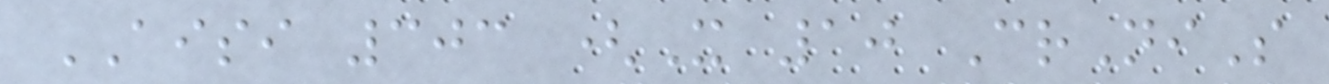AISI 303 (X 10 CrNiS
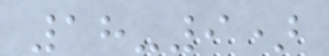18-9)
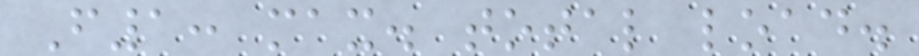F1: max. total load.
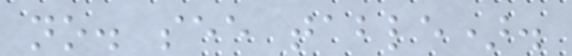no. see table).
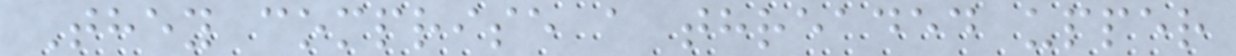They comprise a threaded upper
